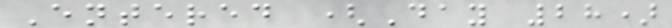Entered (Day 28)
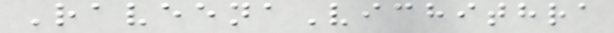RaveenaVichithra
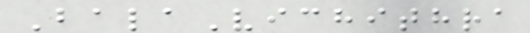BalaVichithra
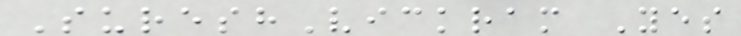SureshVickram Yes
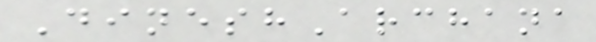DineshArchana
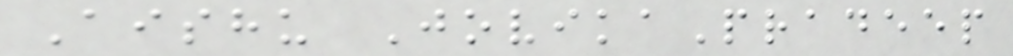Aishu JovikaPradeep
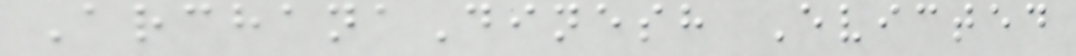ArchanaDinesh Evicted
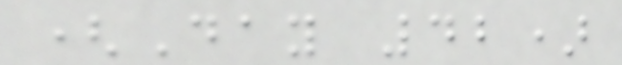(Day 42)
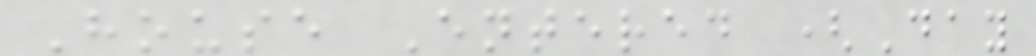House Entered (Day
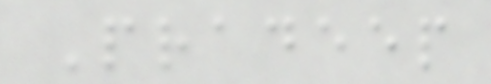Pradeep
